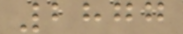2877
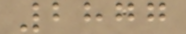2877
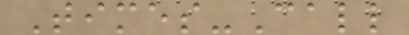Times-Call
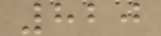820
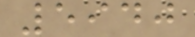5940
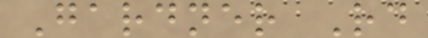Gardner Rd
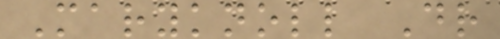Maryknoll Dr
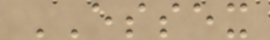ESSEX
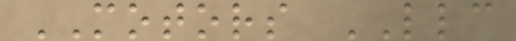MOTORS LLC
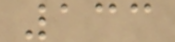133
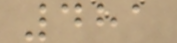481
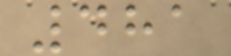481
